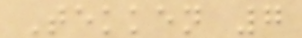Tekken 7
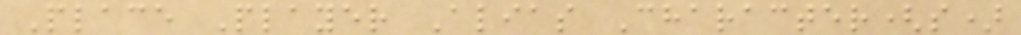Place Player Alias Character(s)
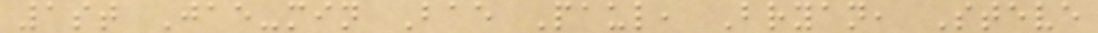1st Jae-min Bae Paul, Bryan, Steve
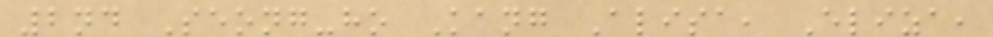2nd Seong-ho Kang Alisa, Eliza,
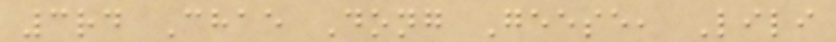3rd Chae Dong Geese, Lili
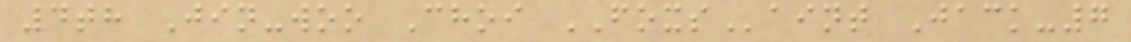4th Jin-woo Choi FOXSaint Jack-7
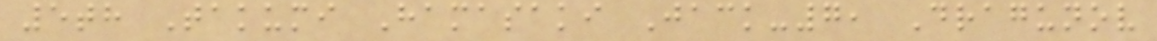5th Takumi Hamasaki Jack-7, Dragunov
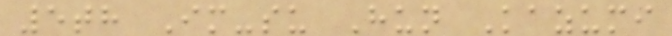5th Im-su Hun Kazumi
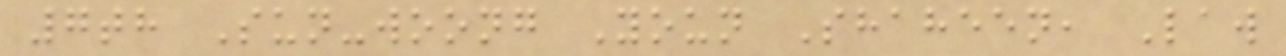7th Sun-woong Youn Shaheen, Law
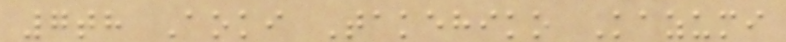7th Aoki Takehiko Kazumi
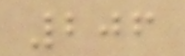206
